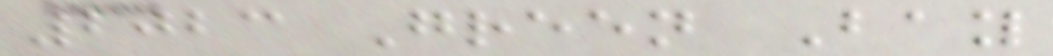2023 Green Bay
